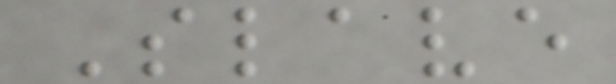Slave
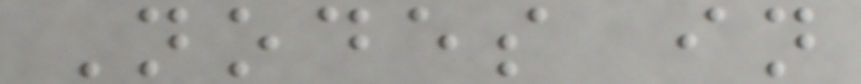Nodes in
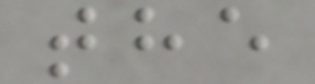the
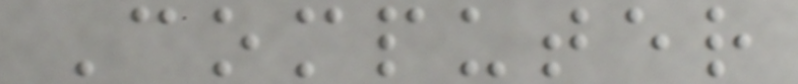Computer
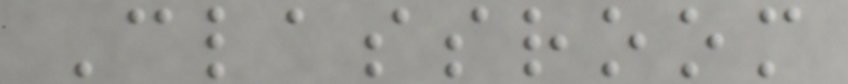Classroom
